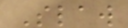Slaw
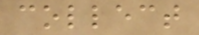collect
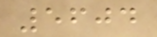5604
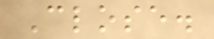Close.
